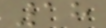18
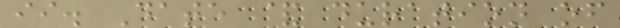ii. Date & duration of
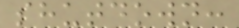shutdown:
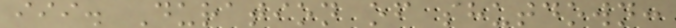iii. Duration of shutdown:
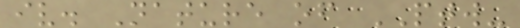iv. Nature of PTW-
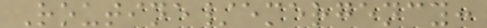Routine/emergency:
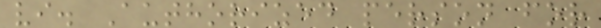vi. Authorized person for
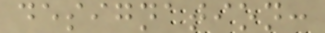designation:
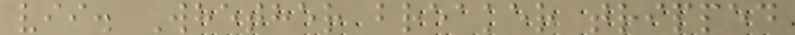vii. Whether breaker tripped
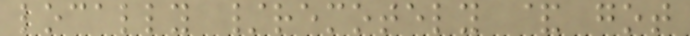locally /remotely & got
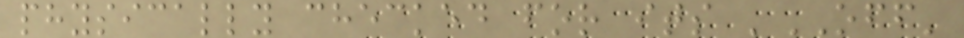physically checked for its 'OFF'
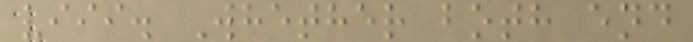viii. Whether both end
